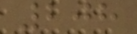208
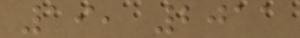19, 2011
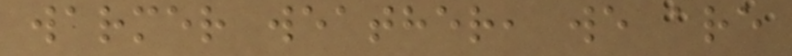warmer weather, we are
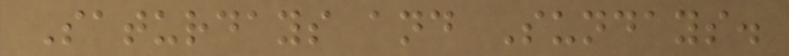Saturdays and Sundays.
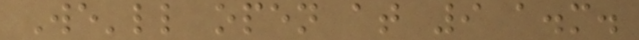We'll open at 9 a.m.
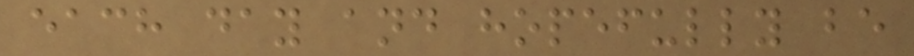each day and hopefully be
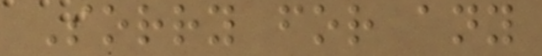Sorry for any
